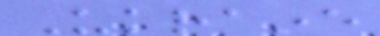Ukraine
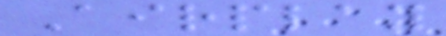Airplay
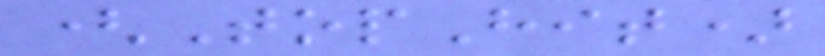(TopHit)
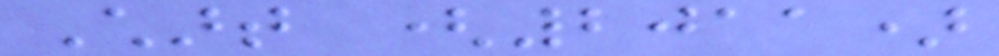Chart (2011)
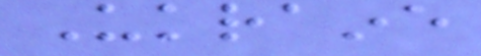Ukraine
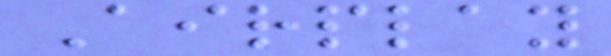Airplay
